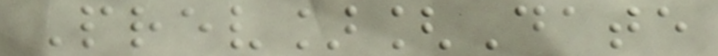Prev][Date
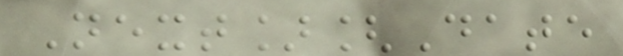Next][Date
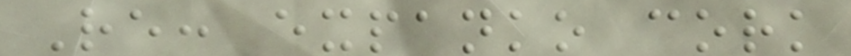Re: expanko cork
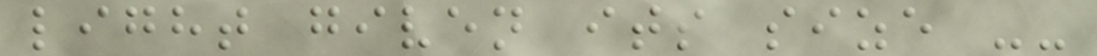light given its size --
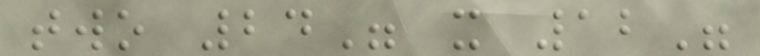two 24" x 12"
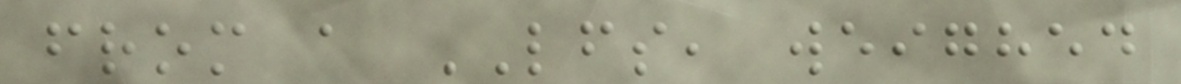from a LFS, weighed
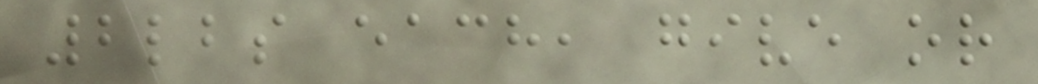2lbs each, give or
